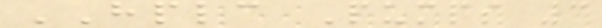HPLC Pumps 3
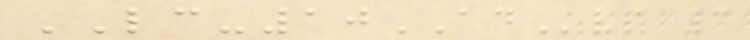LC-10ADvp 3
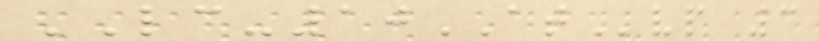LC-10ATvp 3
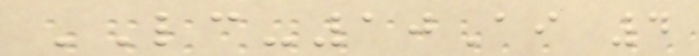LC-10Ai 4
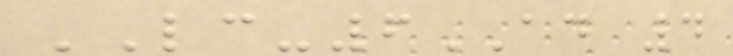LC-6AD 4
